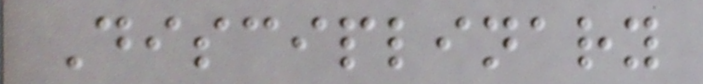Disciplinary
